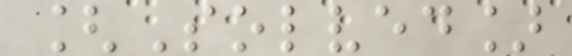[Solved]
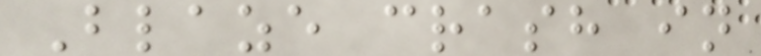Blaze crash in
